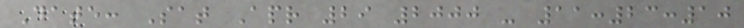Date: Sat Apr 29 2000 - 11:23:10
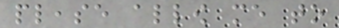please allow me to
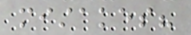mistakes?
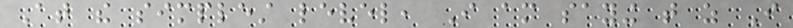At the simplest level, I am saying that as I
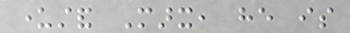understand Marx, he is
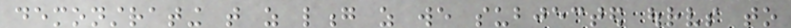demonstrating that as long as we subjected ourselves to
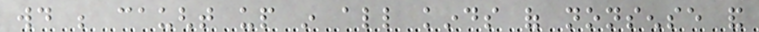would be caught up in all kinds of nonsense and
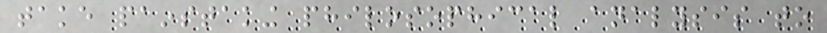take painstaking philosophical analysis to
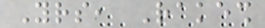Yours, Rakesh
